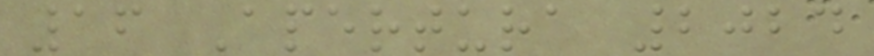16 Apertura 2024
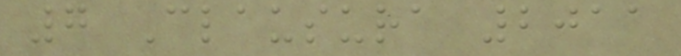7 Clausura 2011
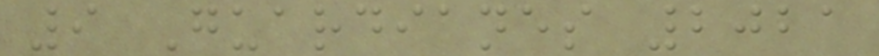9 Guardianes 2021
